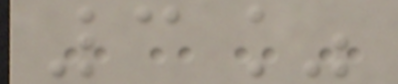3%
